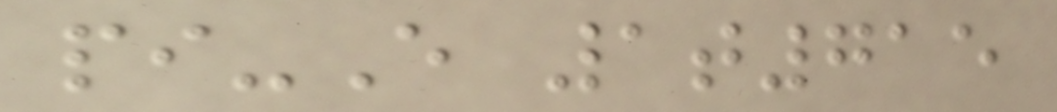pi-E 1t715
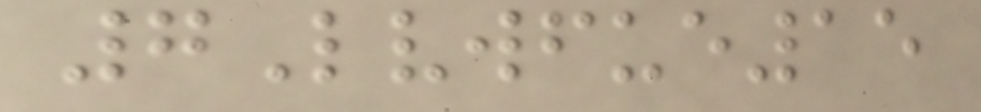7Lvwfue15
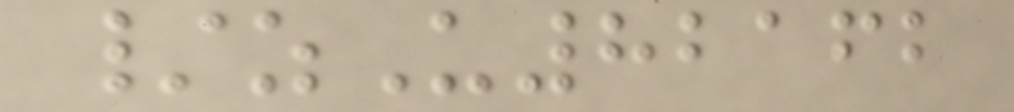/zU82162
